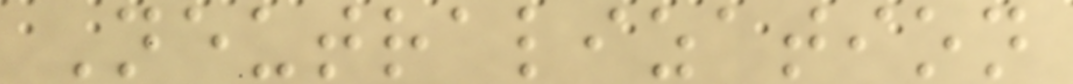Neutralization
